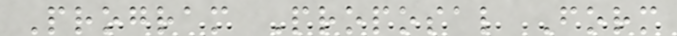Program Proposal Form
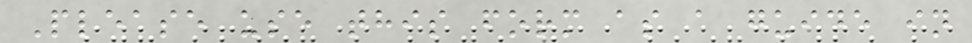Please use this form as a guide in
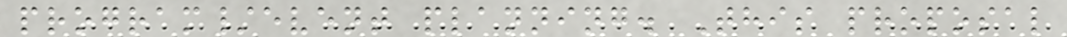program/event planning. This proposal
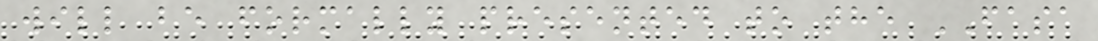will be formally presented to the FASA
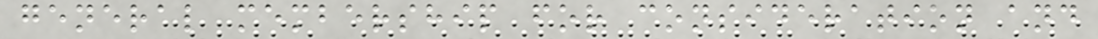general membership for consideration and
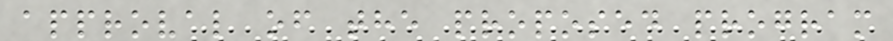approval of the proposed program
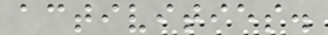activities.
